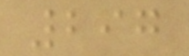297
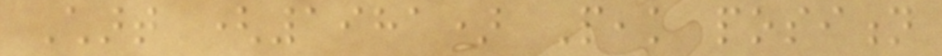Chart (1981) Peak position
